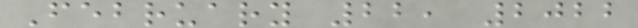February 22, 2022
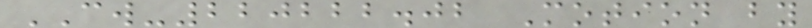CW-220222.02 Motion by
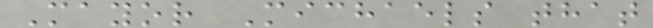Mayor Michaels that
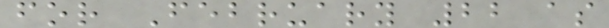for February 22 as
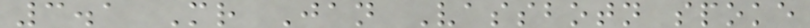3.1 Mr Jan Vassbotn spoke
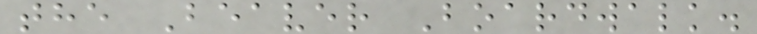the Beaver Boardwalk.
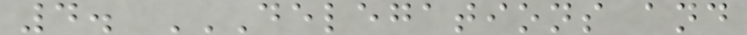4. DELEGATIONS AND
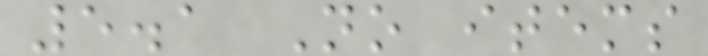5.1 No items
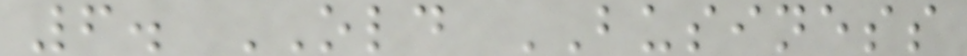6. OLD BUSINESS
